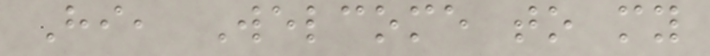Hi, Welcome to my
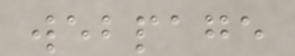webpage
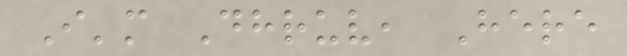I'm Dhruv, Here
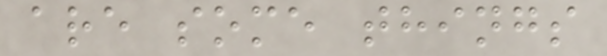are some things
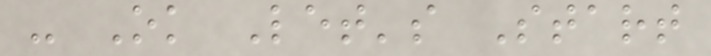- Ok Let's Start
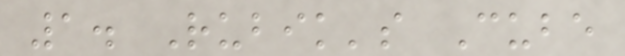1. Rubik's Cube
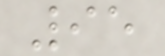95
